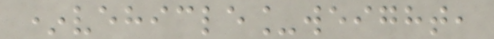*vehicle_weight,
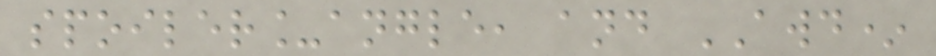spoiler_angle, and AWD*
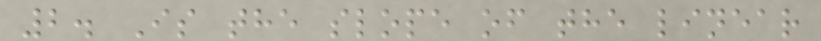2. Is the slope of the linear
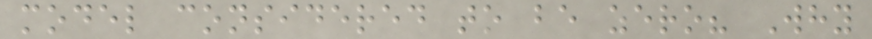model considered to be zero? Why
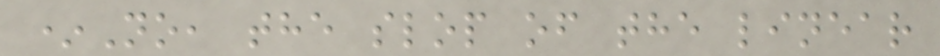*No, the slop of the linear
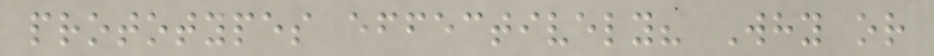prototypes effectively? Why or
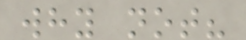why not?
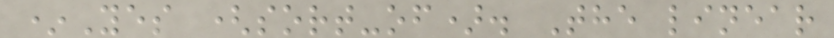*Yes (sort-of). The linear
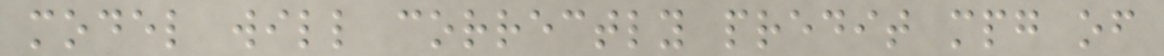model will correctly predit mpg of
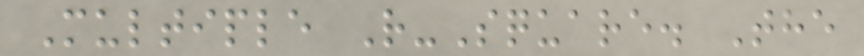Multiple R-Square. The
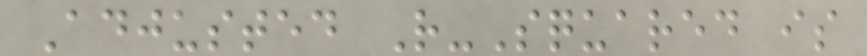Adjusted R-Squared is
